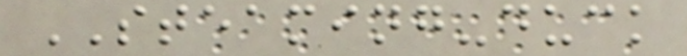STEAMING-duck
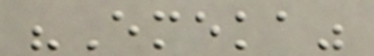"Emeka"
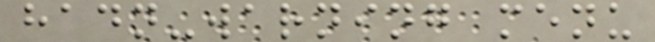hadn-warning menu
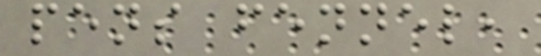pens fennel,
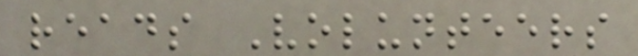reads Volunteers
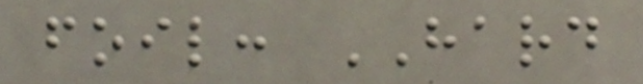foil: HARD
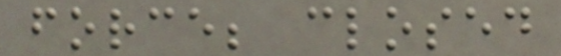force; closed
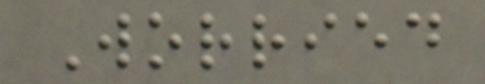Worried
